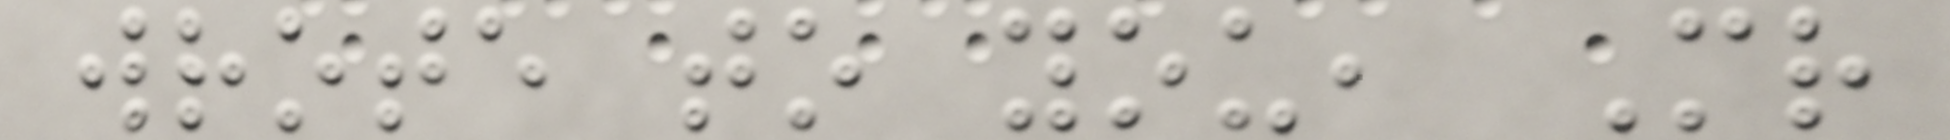wrote to you, Mr
